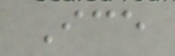Ice
